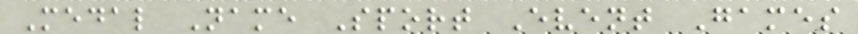Medal Name Sport Event Games
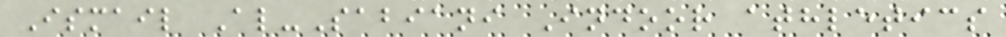Ismail Al-Sabiani Indoor athletics
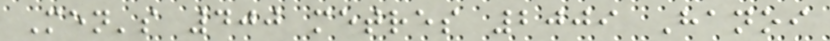Men's 400 metres 2009 Hanoi
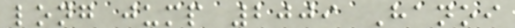long jump 2009 Hanoi
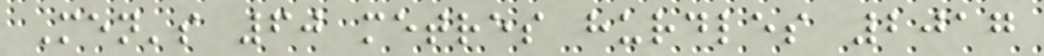Men's 60 metres hurdles 2017
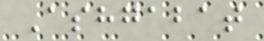Ashgabat
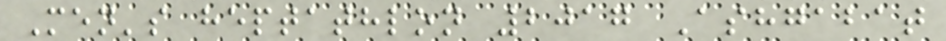Men's heptathlon 2017 Ashgabat
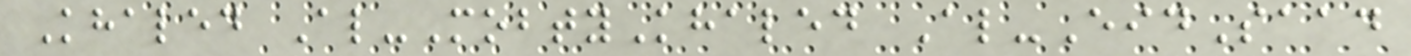Khaled Al-MobtyKhaled Al-EidSaad
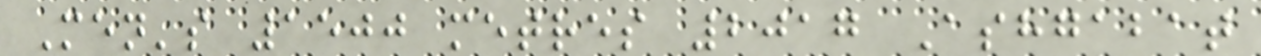Men's 1500 metres 2017 Ashgabat
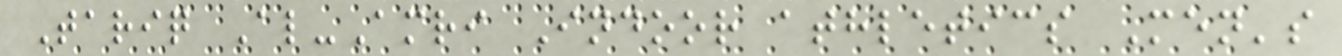Tariq Al-Amri Indoor athletics Men's
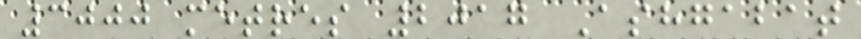3000 metres 2017 Ashgabat
